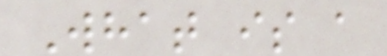What is a
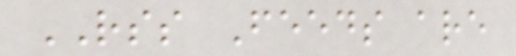RSS Feeds are
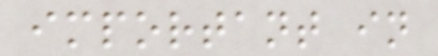important in
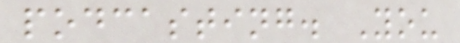podcasting. You
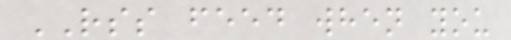RSS feed when you
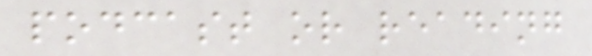podcast or reading
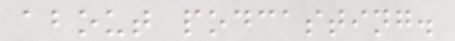about podcasting.
